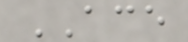ACE
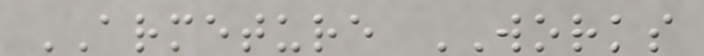ARMETURE WORKS
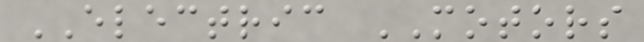ELECTRIC MOTORS
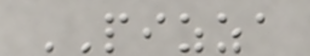PIZZA
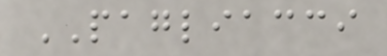PAGLIACCI
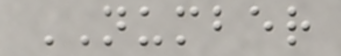NUMBER
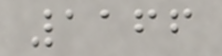1166
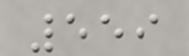559
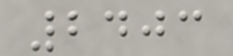2403
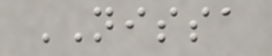NISSA
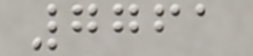7761
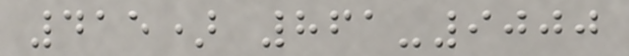415) 861-9000
